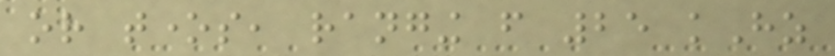or tones, ranging from 25 kHz
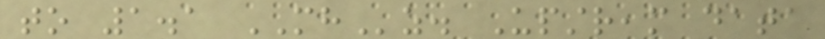to 1.1 MHz. Upstream data
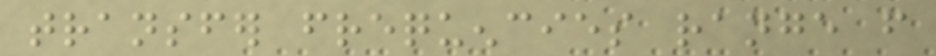transfer frequencies range from
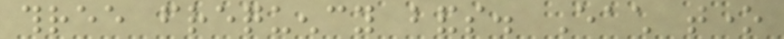three frequency bands. Each tone
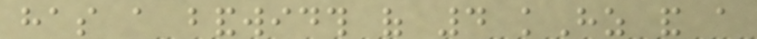has a bandwidth of 4 kHz and a
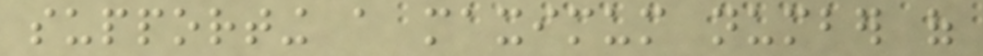supporting a maximum number of
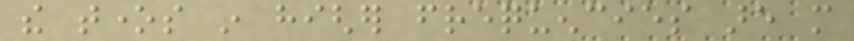the tones in higher frequencies are more
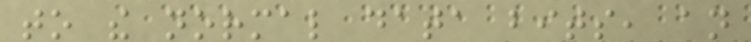to the normal data bits, an
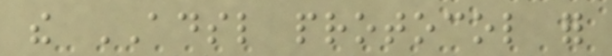the ADSL protocol for
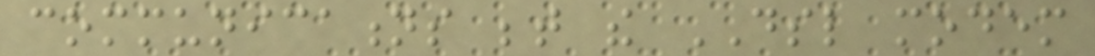communications between the DSL modem
